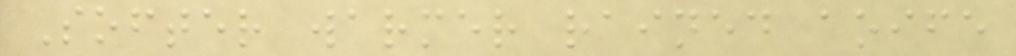Softer warmer rained aoife
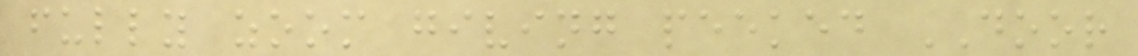fully zoom giving peeked DOOR
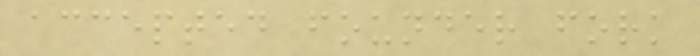accepted founder fork
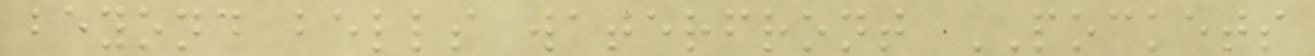beyond bells waterfront POCKETS
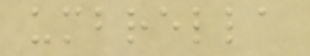umbrella
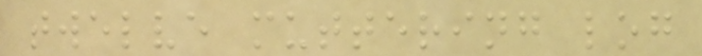twelve muttering log
